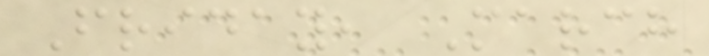Friday, March
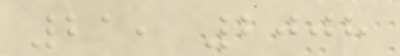21, 2008
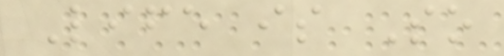Life is So
